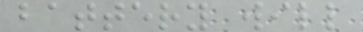battery will
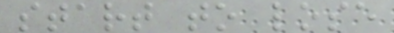start to lose
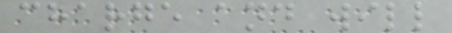charge and will
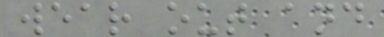wear out and
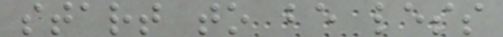start to be less
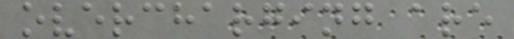overcharging are
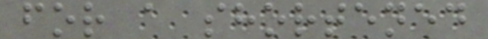for a shortened
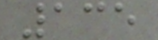135
